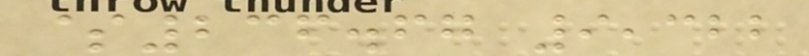$236.67 9,322
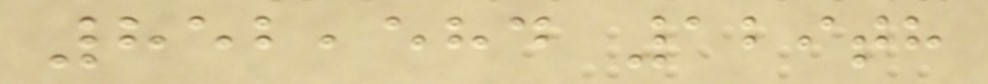852,584 129th
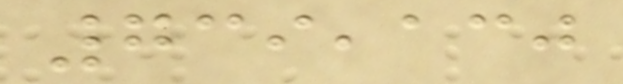739,130
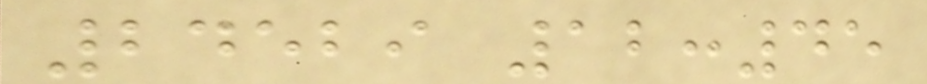24529 12:45
